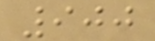900
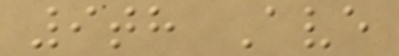9th Ave
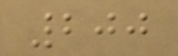200
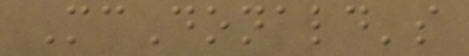McDonald's
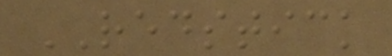REDSTICK
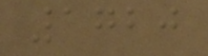1720
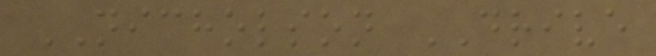NICHOLSON DRIVE
